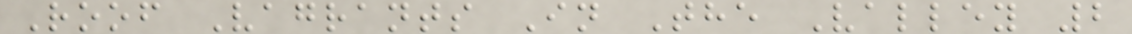Roof Vagrants In The Valley 2
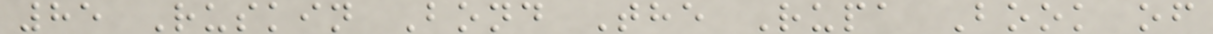85 Ruskin Bond The Rupa Book of
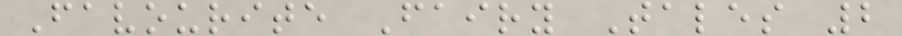Favourite Fairy Tales 2
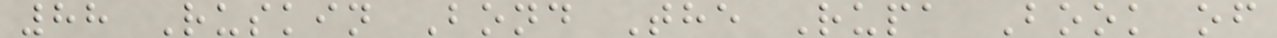88 Ruskin Bond The Rupa Book of
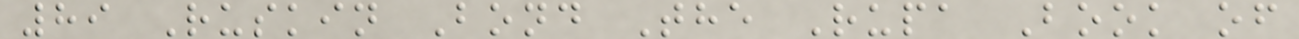89 Ruskin Bond The Rupa Book of
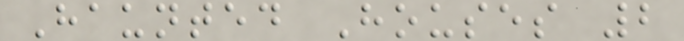Haunted Houses 2
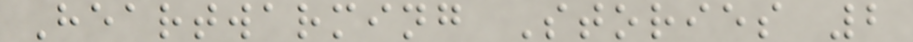Heartwarming Stories 2
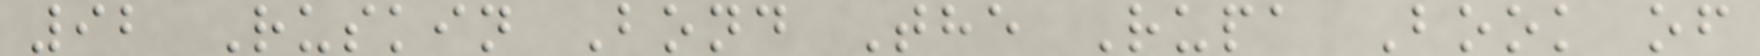92 Ruskin Bond The Rupa Book of
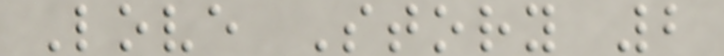Love Story 2
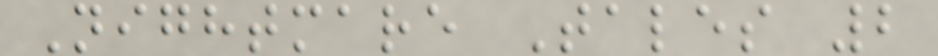Nightmare Tales 2
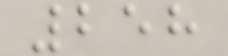258
